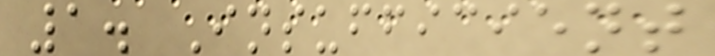1. Insufficient
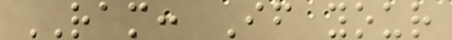RAM: If your
